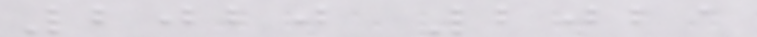2020 2021
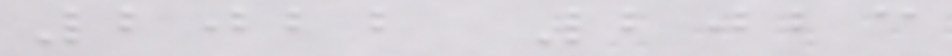2022 2023
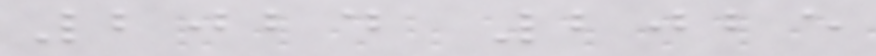2024 2025
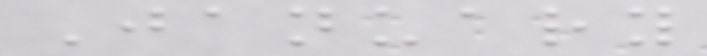January
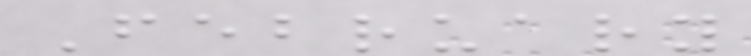February
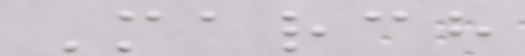March
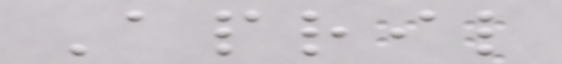April
